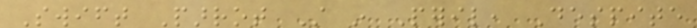Swift Parrot Still in Peril, Despite
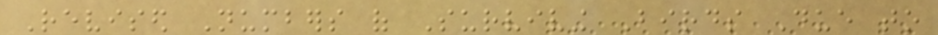Revised Numbers of Surviving Birds Due to
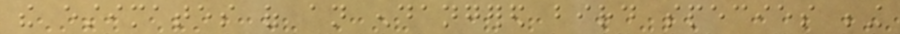the estimates of an endangered bird species being
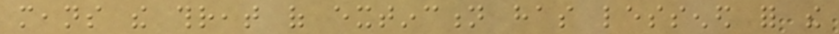means the threat of extinction has lessened for the
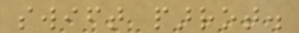swift parrot.
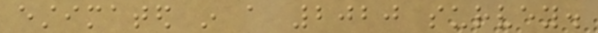estimated in a 2020 survey.
